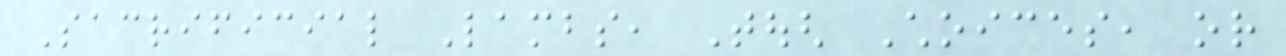Sacrificial Lambs, Tough Choices, or
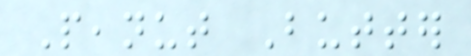Peanut Butter
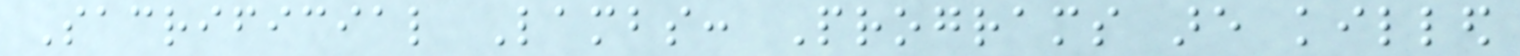Sacrificial Lambs: Programs are killed
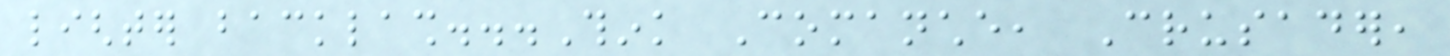lighter backlash...Think Comanche, Crusader,
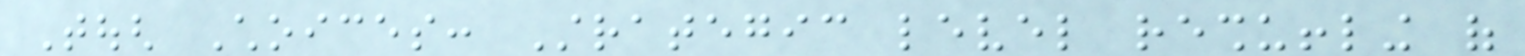Tough Choices: Strategic level reshuffling of
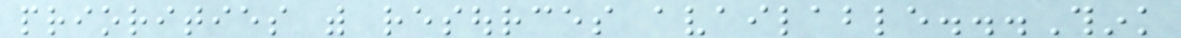priorities with resources available...Think
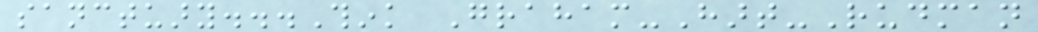sanctuary...Think Graham-Hart-Rudman
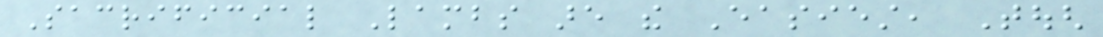Sacrificial Lambs are the Easiest, Tough
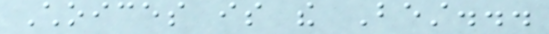Choices is the Best...
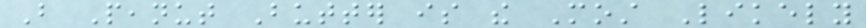But Peanut Butter is the Most Likely
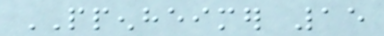PPENHEIMER 15
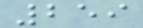259
